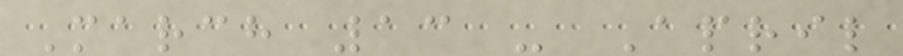March 13 - April
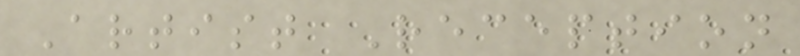Artist Reception
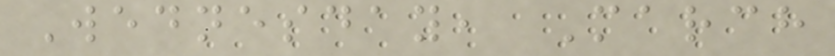Wednesday, March
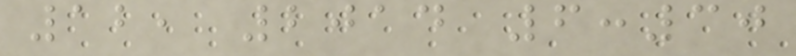12, 2014 6:30
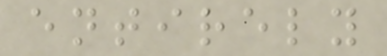entirely
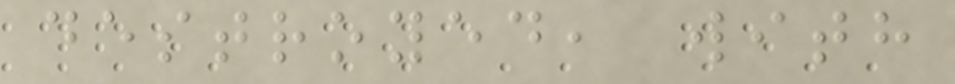destroyed, with
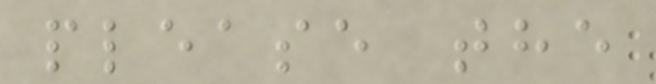please the
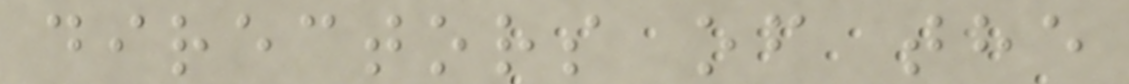directors of the
